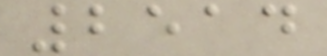2514
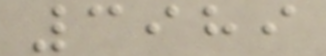3989
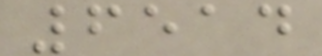6514
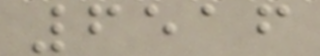6516
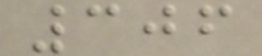306
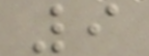9
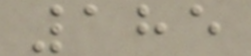185
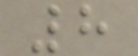8
